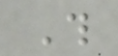This
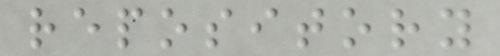repository
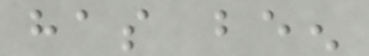has been
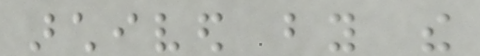archived by the
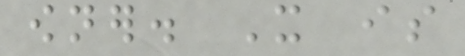owner. It is
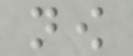now
